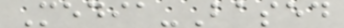Media-Based
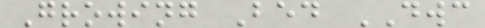Growing Bed DWC
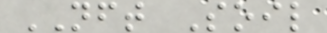NFT Soil
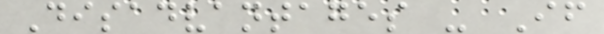Disadvantages - If
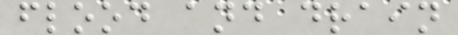flood and drain
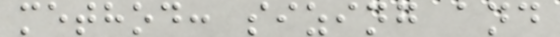method: sizing and
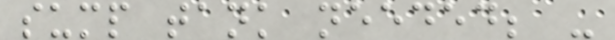sump tank needed; -
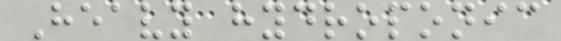Heavy hydroponic
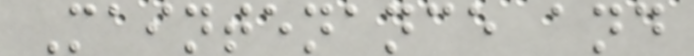Maintenance and
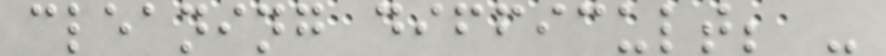cleaning difficult; -
